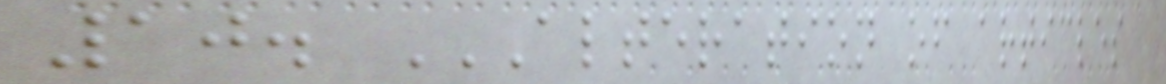10. ALTERATION OF ARTICLES
